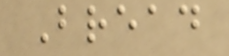Bread
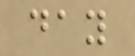day
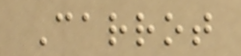Carrot
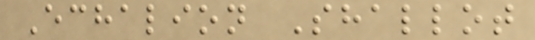Echalion Shallot
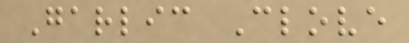Garlic Clove
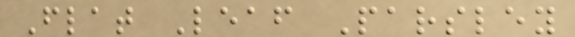Flat Leaf Parsley
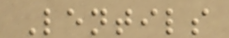Lentils
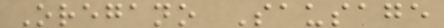Oregano Sausage
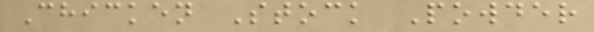Chicken Stock Powder
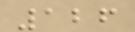126
